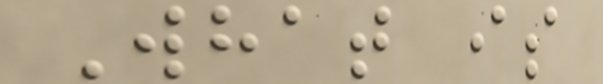What is
